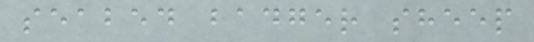seabed badger sheep
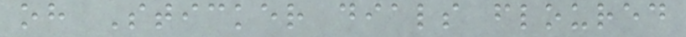oh Sticker dials floured
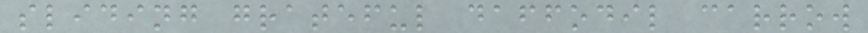sliding grateful daffodil carrow
